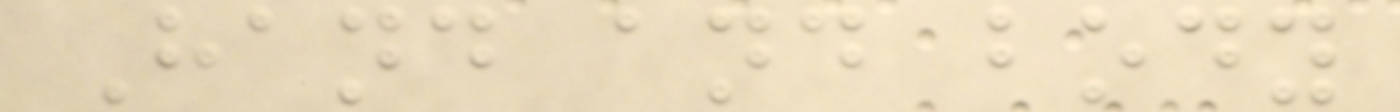Hand and body
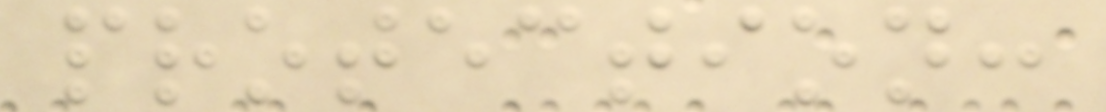protection:
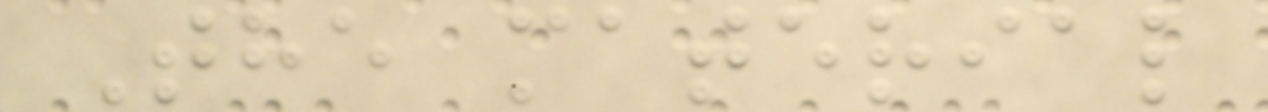The material
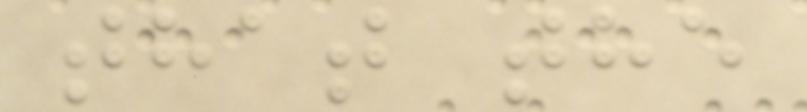that the
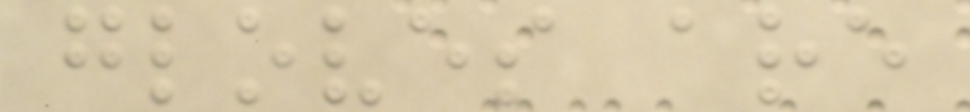gloves are
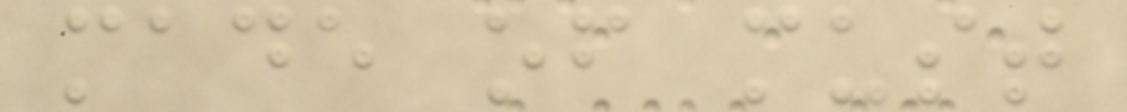made of must
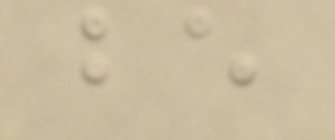be
